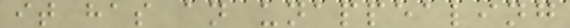it has an unappealing
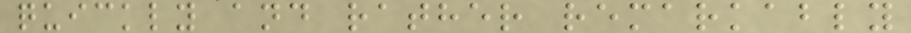quickly and rather remarkably
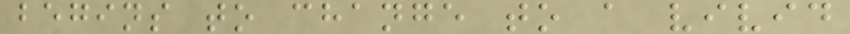begins to change to a vivid
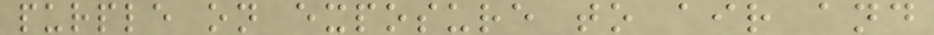purple on exposure to air and
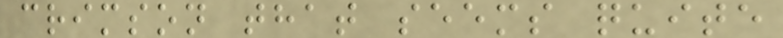crimson that seems quite
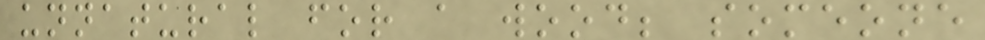unnatural for a wood; someone
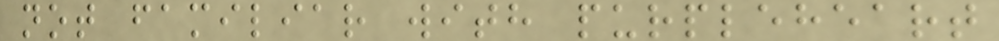not familiar with purpleheart
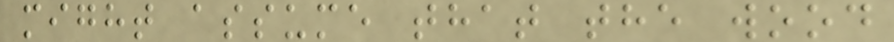might assume that the wood
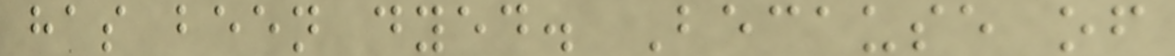has been dyed. Because of
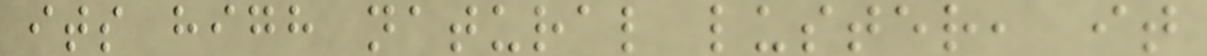its high natural luster, it
